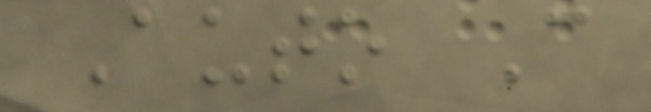Auto C
